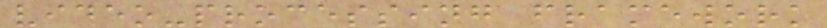video-processing framework
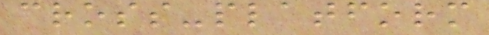cross-platform
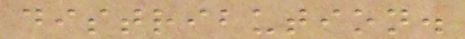distribution.
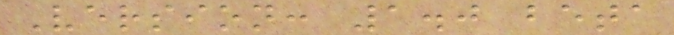Version: 1.0 beta
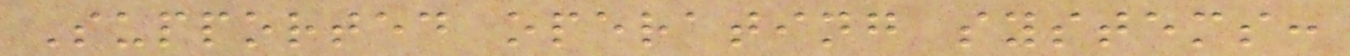Supported operating systems:
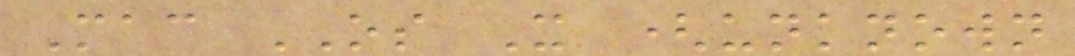Mac OS X (unknown
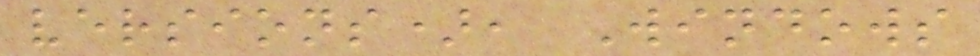versions), Windows
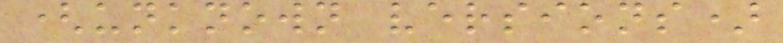(unknown versions)
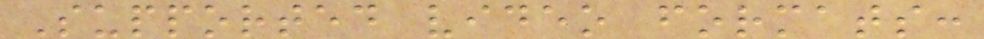Supported video formats:
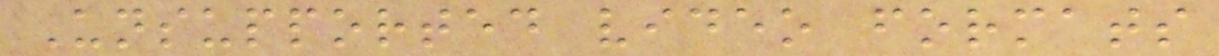Unsupported video formats
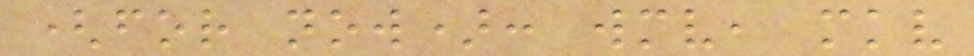(for now): wmv, mkv
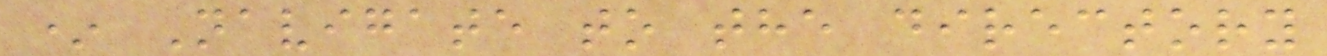* Navigate to the directory
